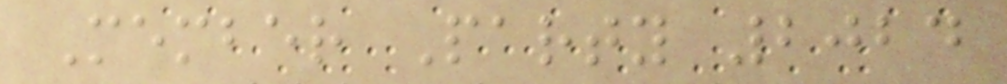Member Party 2024
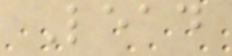Lead
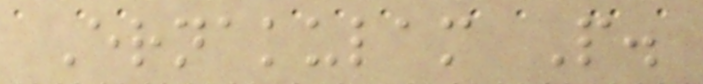Ernakulam P.
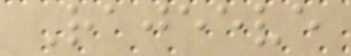Rajeeve
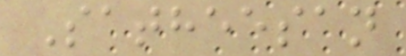Satheesan
